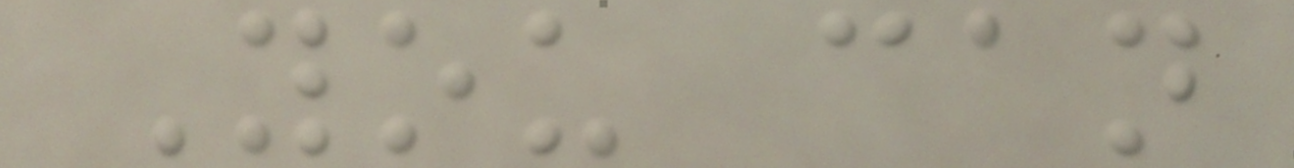You can
